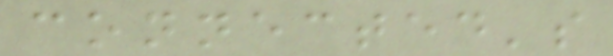connected's
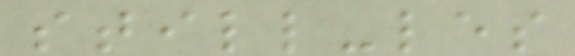still-les
